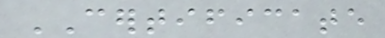CERTIFICATE
